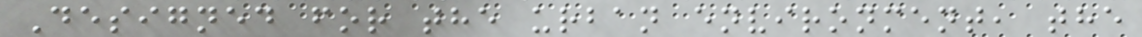Designed for the urban environment, the
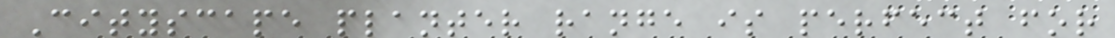Cityscape planter range is perfect for
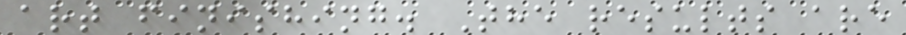art finishing. The results are
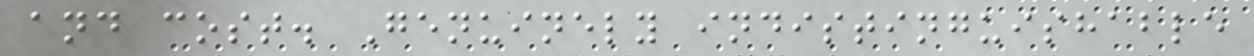and cost. Genuinely indistinguishable
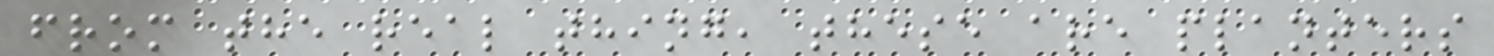from the real thing, these are planters
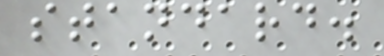standard.
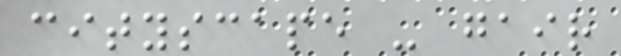cityscape - gair
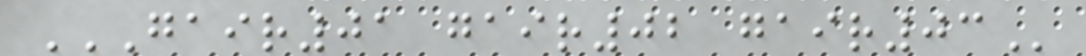GAIR01 GAIR02 GAIR03
